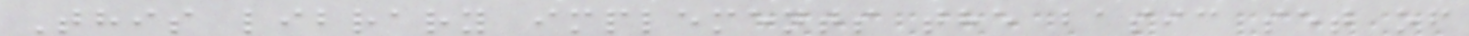This library implements the basic set of
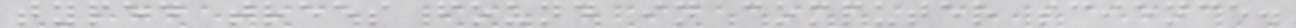typed trees found in computer science.
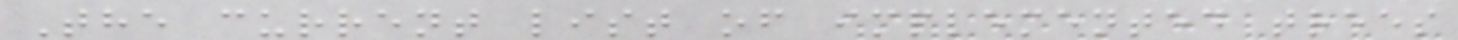The current list of implemented trees
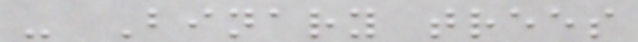- Binary trees
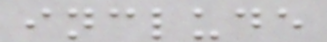include
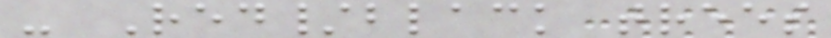- Red/black trees
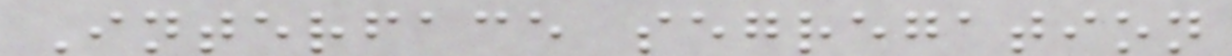Interface segregation
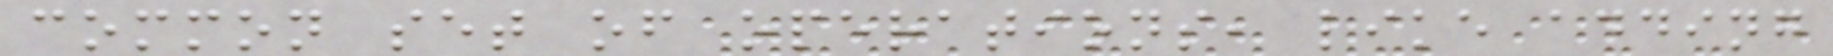common set of operations, like adding
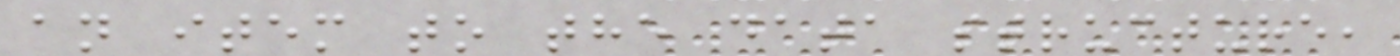an item to the data structure,
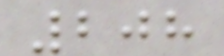208
